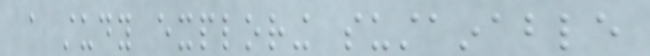a study exploring sustainable
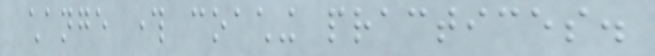change through coaching practices.
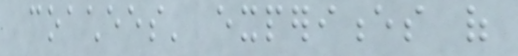coachees' experiences of
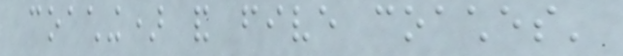coaching) and five coaches'
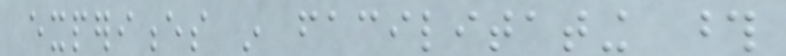experiences in facilitating those
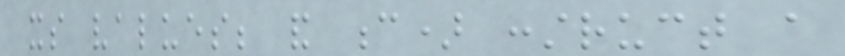its values; and c) construct a
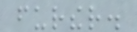further.
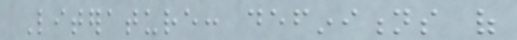Literature: definitions of
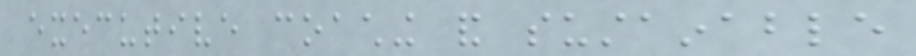executive coaching and sustainable
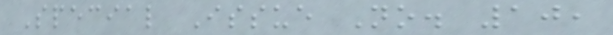Special Issue No. 10,
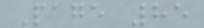Page 85
